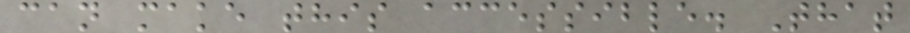can make this accessible. That
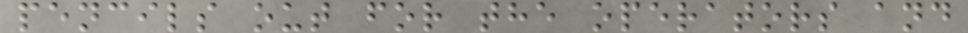pencils out for the operators and
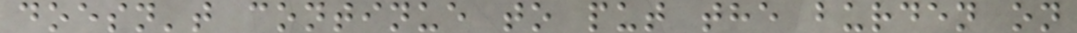doesn't continue to put the burden on
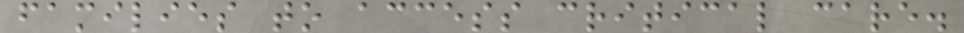families to access critical care.
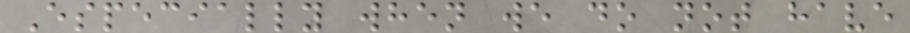Especially when we do not have
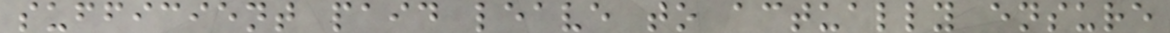sufficient paid leave to actually ensure
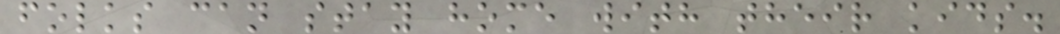folks can stay home with their kids.
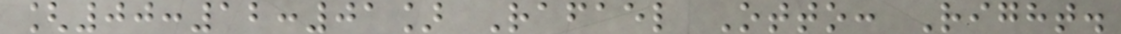[00:12:01] Rafael Otto: Right.
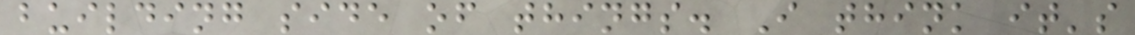building side of things. I think it's
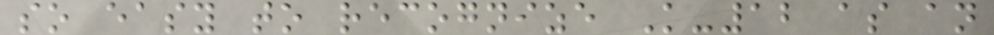so easy to recognize K-12 as an
